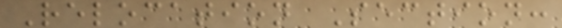Relocation Section:
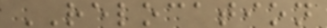RELOCATION
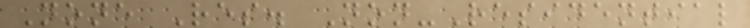None Res. Non-Residential
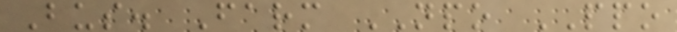Bus. Farm NPO PPO
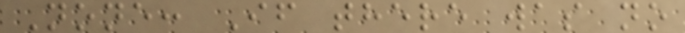None: If there was no
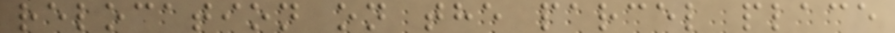relocation on the parcel place
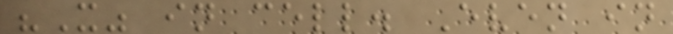"X" in cell. Even in
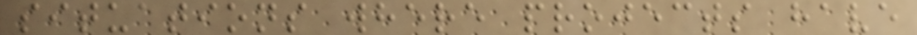situations where projects have
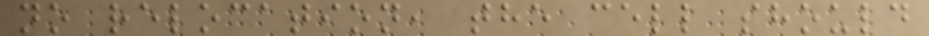no relocation, the cell should
